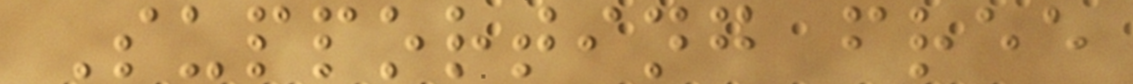Supporting free
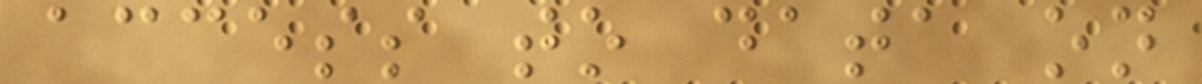access to data on
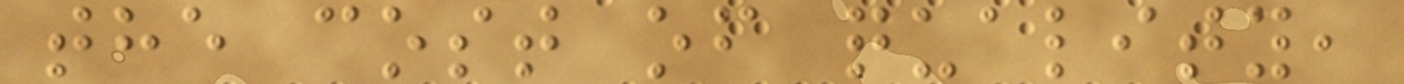the cost of quality,
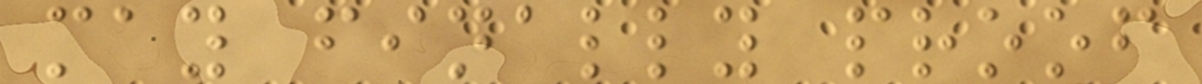may finally proof
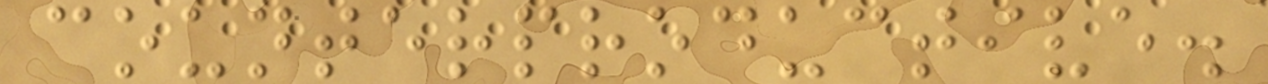counterproductive.
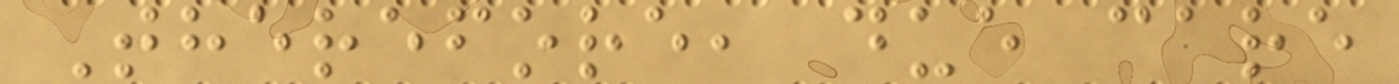Therefore, due care
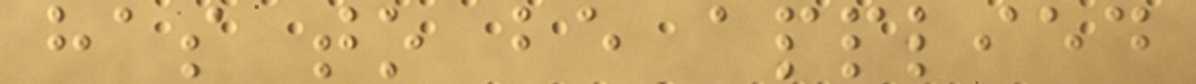has to be applied
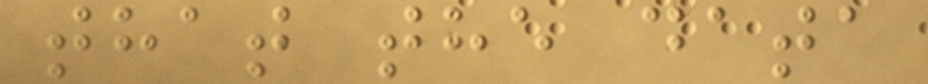that the data
